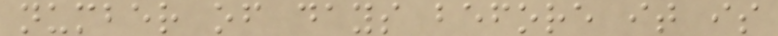number of days before it is
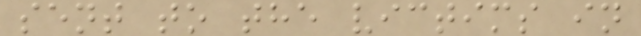sent to the victims in
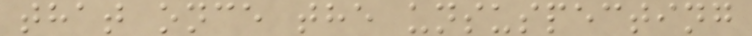that once the unsuspecting
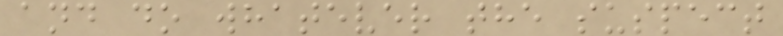and do whatever the suspect
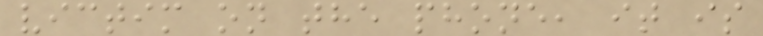victim on the phone, it is
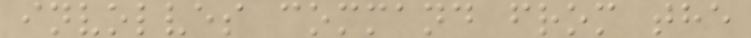involves command from the
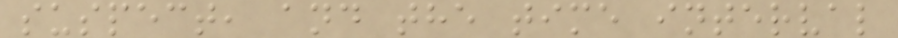suspect, and the time interval
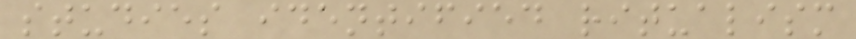studies identified ritualism
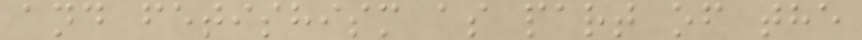and fetishism as part of the
